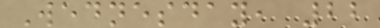Wednesday, 22
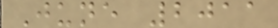June 2011
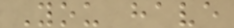You have
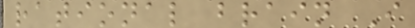rational brain I
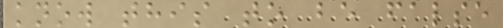know this to be false
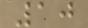10
